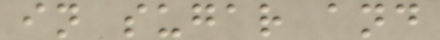in sugar and
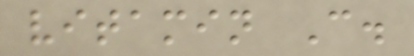vitamin C.
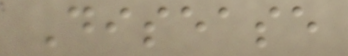Disease
